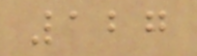127
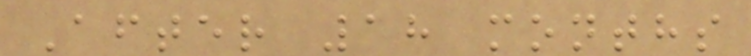After 18 months
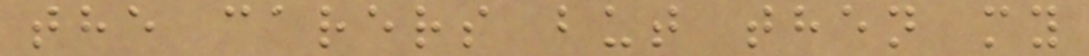the carers but then my
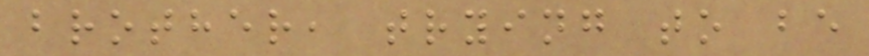brother, trying to be
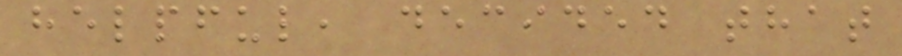helpful, decided that
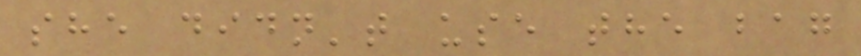she didn't use the bag
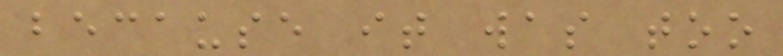because it was too
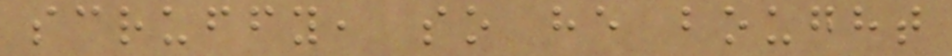scruffy, so he bought
